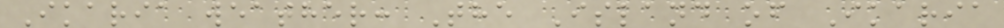Ikaria weather: The Island of Ikaria
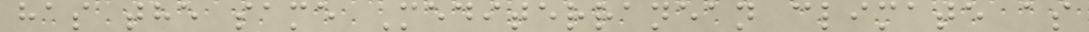has the same Mediterranean climate as
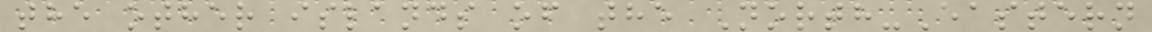the other islands of the North-Eastern
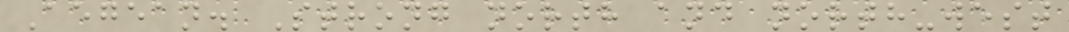Aegean. Strong north and north-west
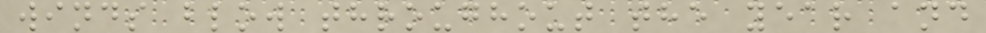winds blow throughout the year and
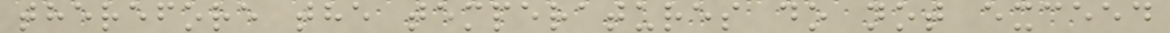therefore the temperatures do not exceed
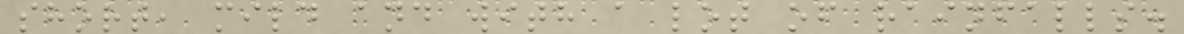short, mild and with a lot of rainfalls.
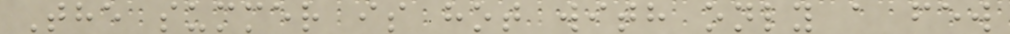The summer is hot with only a few
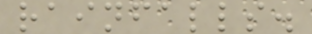rainfalls.
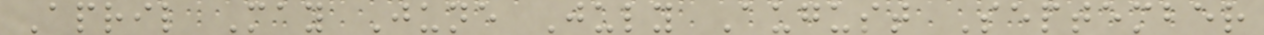April May June July August September
